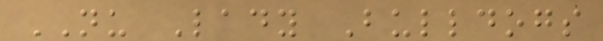NU Lady Bulldogs
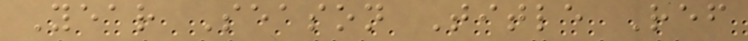Year Season Title Ref
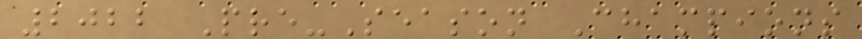2022 Pre-Season Champions
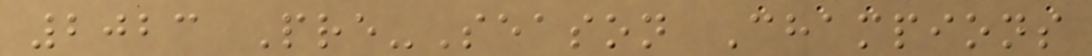2023 Pre-Season Champions
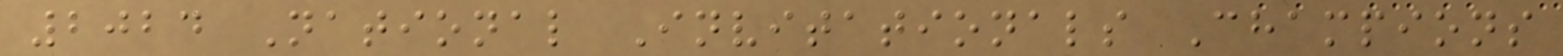2024 National Invitationals Champions
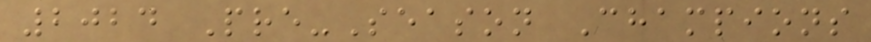2024 Pre-Season Champions
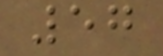57
